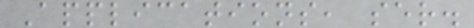Applications, ser.
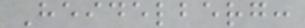Heidelberg:
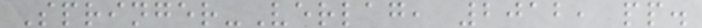Springer-Verlag, 2012, pp.
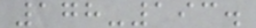178-193.
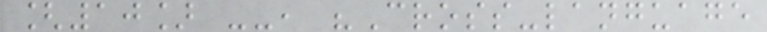[10] --, "Cross-language
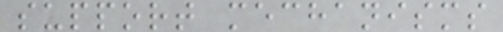support mechanisms
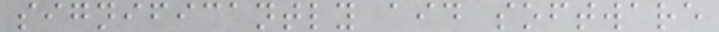significantly aid software
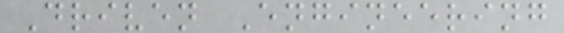Driven Engineering
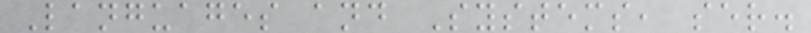Languages and Systems, ser.
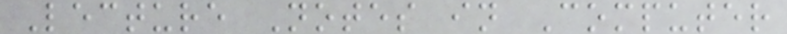Lecture Notes in Computer
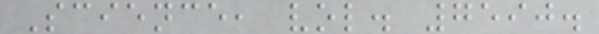Science, vol. 7590.
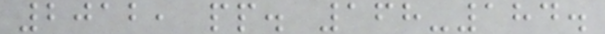2012, pp. 168-184.
